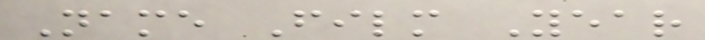Name Film Year
